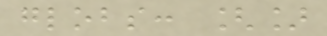globs: []
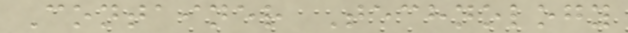Container Technology
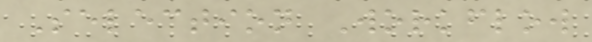Selection Workflow
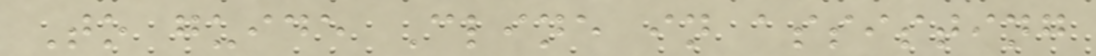To guide Cline in assisting
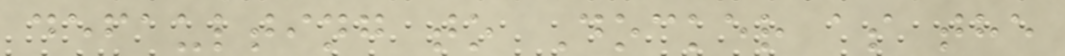defaulting to Docker as the
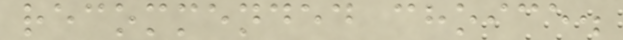recommended choice.
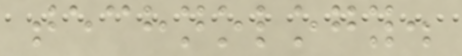technology.
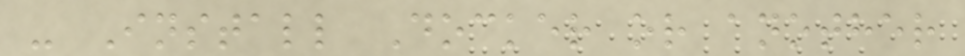- Install Docker or another
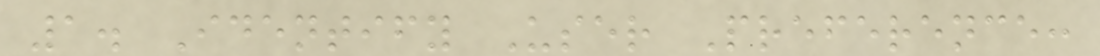1. Identify User Preference:
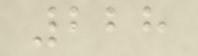228
